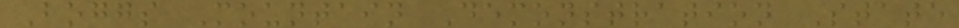Boggs Mountain Demonstration State
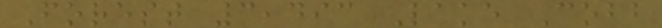Forest 3,493 Lake Cobb
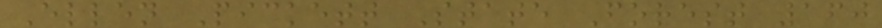Ellen Pickett State Forest 160
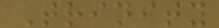Trinity
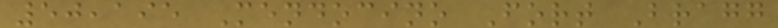50,195 Mendocino Fort Bragg
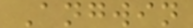Angwin
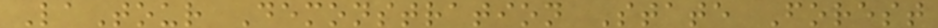LaTour Demonstration State Forest
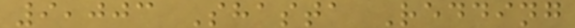9,003 Shasta Redding
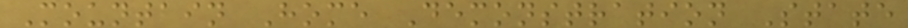Mountain Home Demonstration State
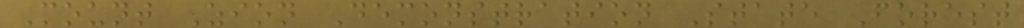Mount Zion Demonstration State Forest
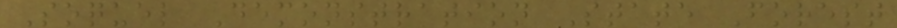Soquel Demonstration State Forest
